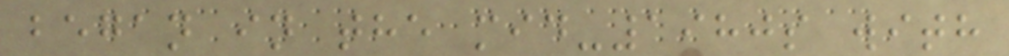began in the mid-1980s with
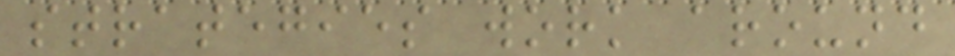strategies work around
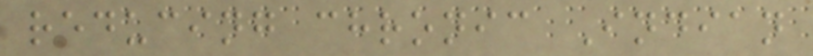reducing chronic Indian
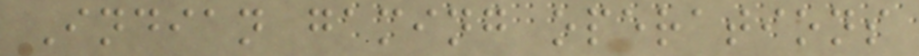Indian gaming operations
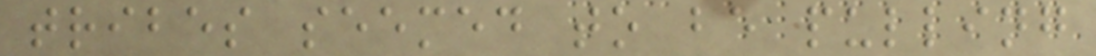tribes seemed to be pulling
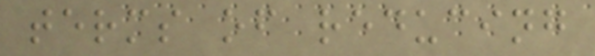terms of reducing
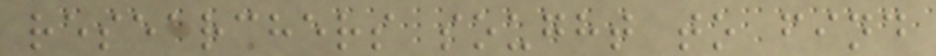researchers sought to find
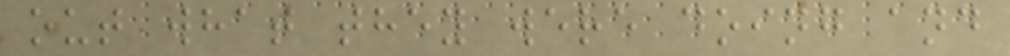out what they were doing and
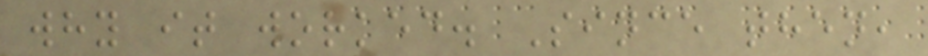why it worked. Since then,
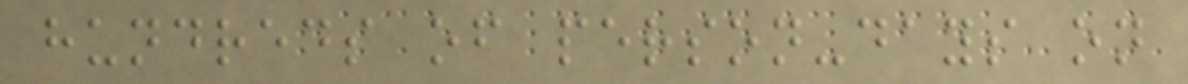hundreds of person-days on
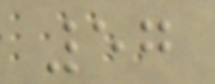57
